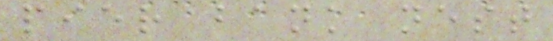pier bank nest
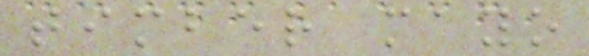timber mayo
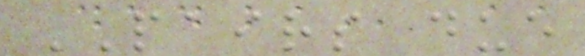PAIRS due
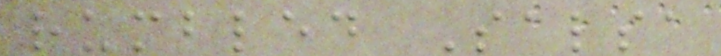rumbled Salsa
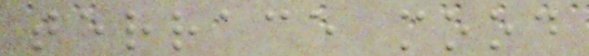terrace mood
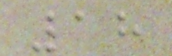18
